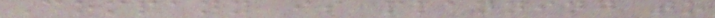Company is planning to
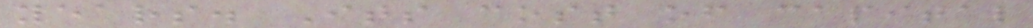years. Its cost of capital
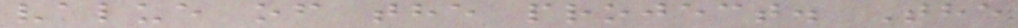value of the project. The
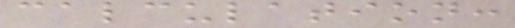calculation:
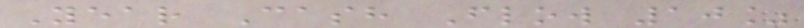Year Cash Flow 10%
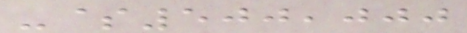-$500,000
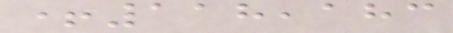+118,183
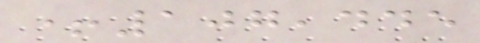+107,445
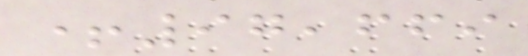+97,669
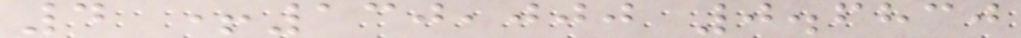4 +130,000 0.6830
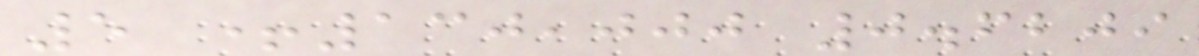5 +130,000 0.6209
